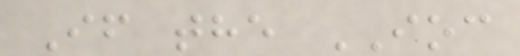If the IOC
